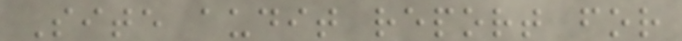Site audit report for
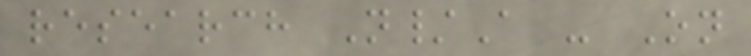research N/A - On
